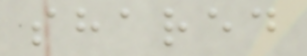shared
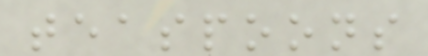teaspoons
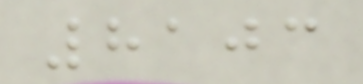8103
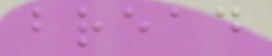bread
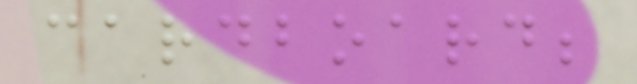cardboard;
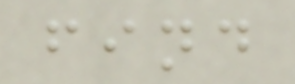find
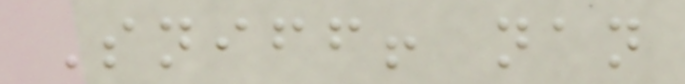Sniff! nan
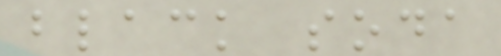black soda
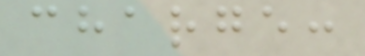charge:
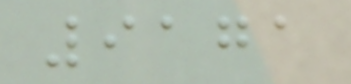9171
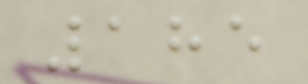185
